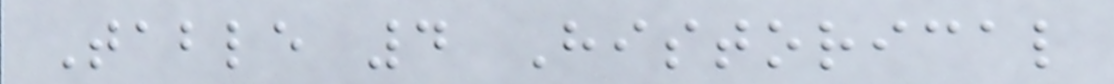Table 4 Historical
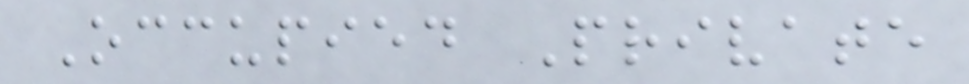Occupied Private
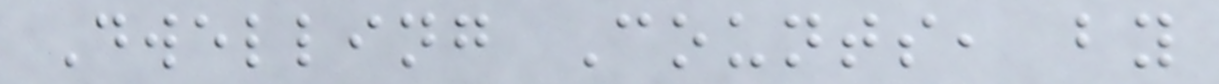Dwelling Counts, by
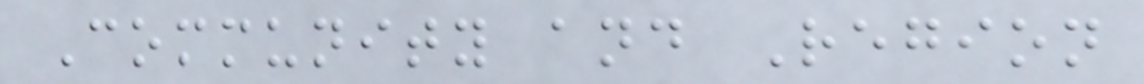Community and Region
